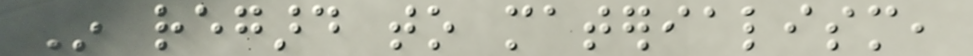In regard to materialism,
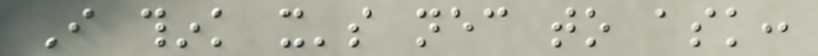I think it's necessary to ask:
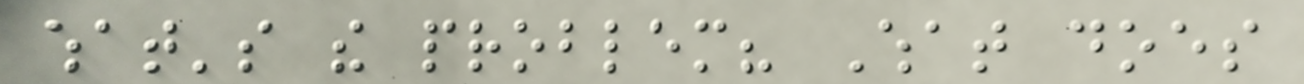what's the problem? What does
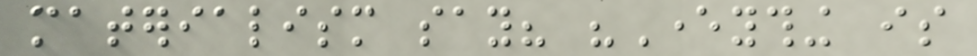materialism say? "Everything is
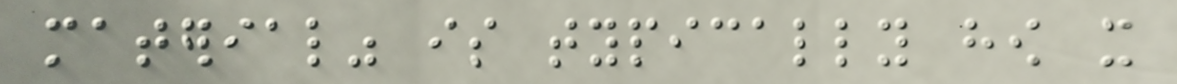material" is typically how it
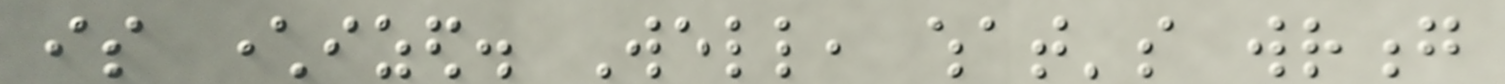is characterized. Well, what's wrong
